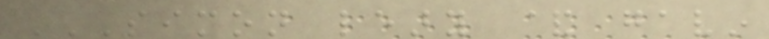SIMON LEARY & GAVIN
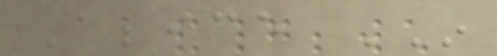Alice IN
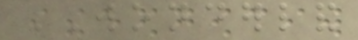WONDERLAND
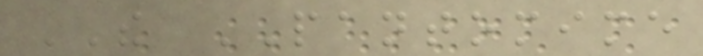THE PANTOMIME
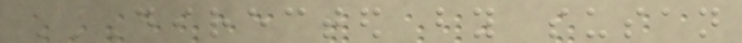DIRECTED BY SUSAN
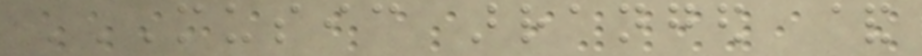MUSIC ARRANGED &
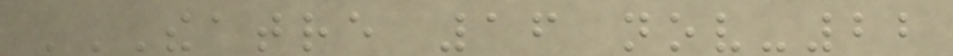THEATRE 16 NOV-22
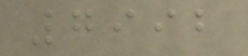7992
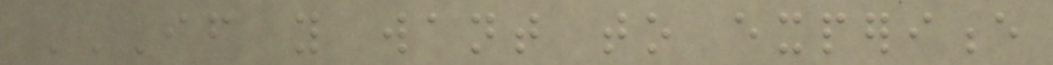IF YOU WANT TO EXPERIENCE
